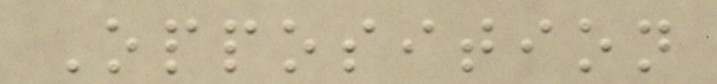Opposition
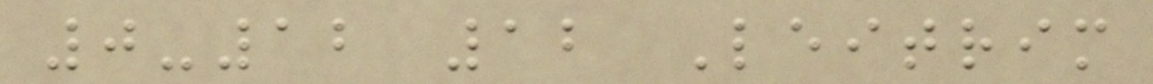0-12 12 Leitrim
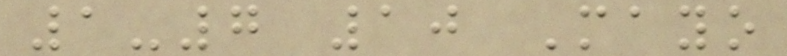1-7 10 Mayo
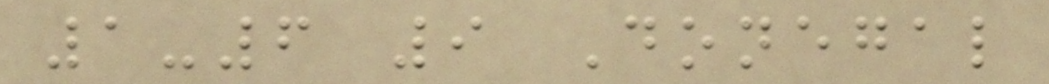1-6 9 Donegal
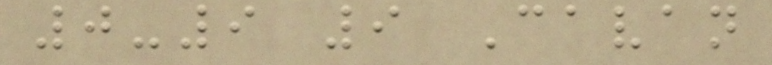0-9 9 Cavan
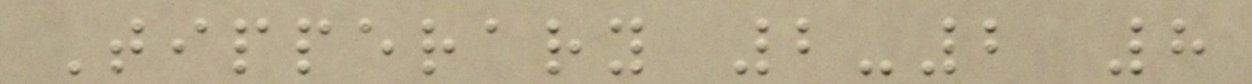Tipperary 2-2 8
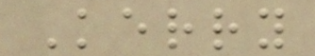Kerry
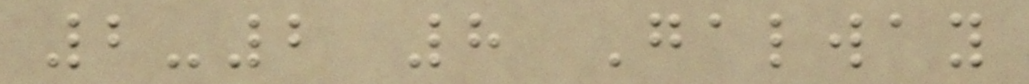2-2 8 Galway
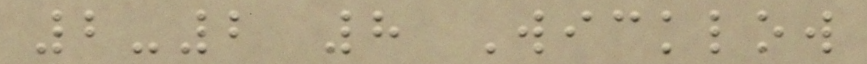2-2 8 Wicklow
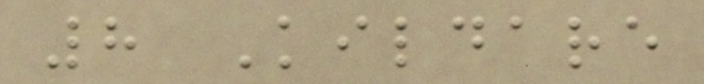8 Kildare
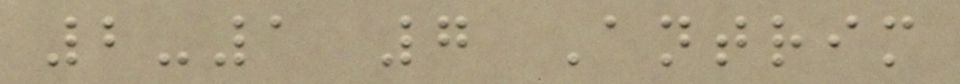2-1 7 Antrim
